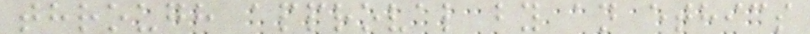through approval by an ethics
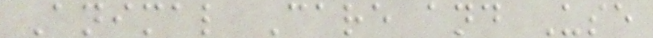Animal Care and Use
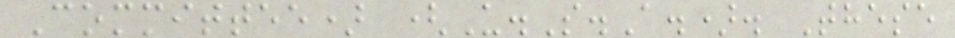Committee) (U.S.A.). These
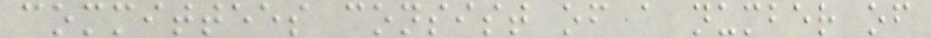committees consist of a number of
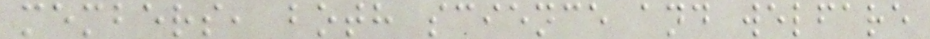members, both science and welfare
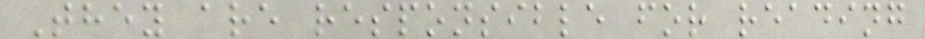They are responsible for reading
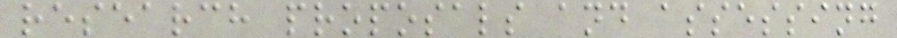research proposals and assessing
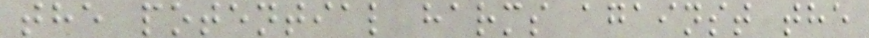the potential harms against the
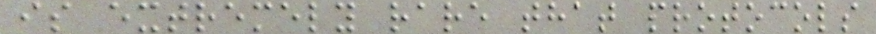is extremely rare that protocols
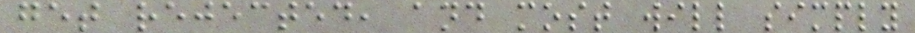get rejected, and most will simply
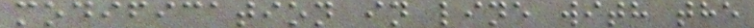modification in line with the
